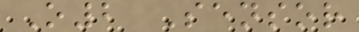O2 Sensor
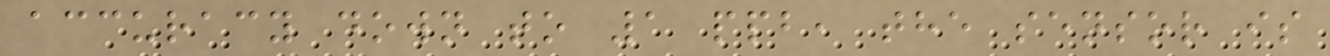accuracy down to 1 ppb, the sensor is
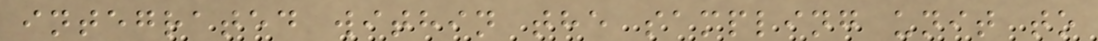integrated within the sampling unit to
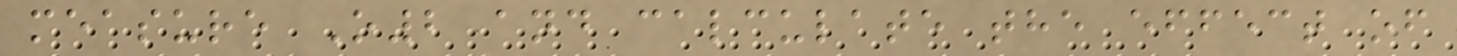measure O2 and calculate the effect of
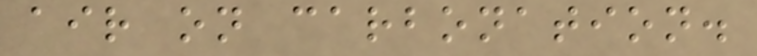air on carbonation.
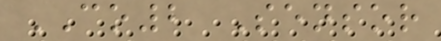CO2 Sensor
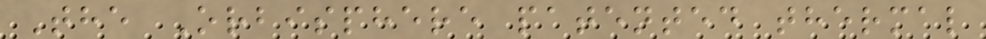The Orbisphere patented thermal
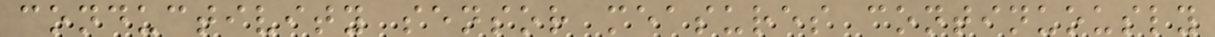conductivity sensor measures continuously
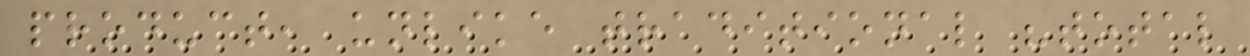product, unlike traditional "total
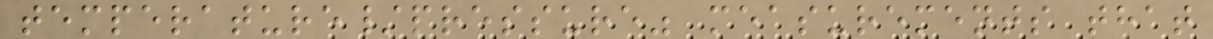temperature/pressure" measurements that
